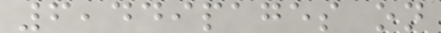6,449pages on
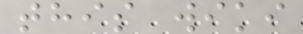this wiki
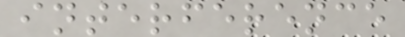interference
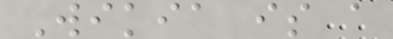Wikia is a
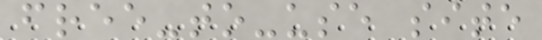free-to-use site
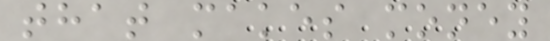that makes money
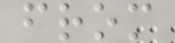from
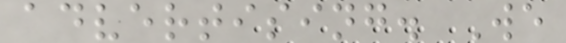advertising. We
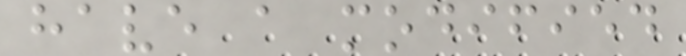have a modified
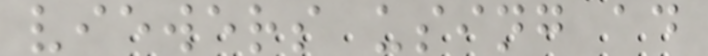viewers using ad
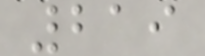219
